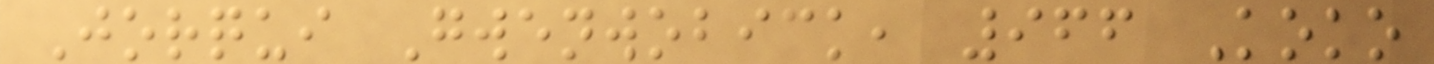Jorqui Gwenwobick, 966 Koko
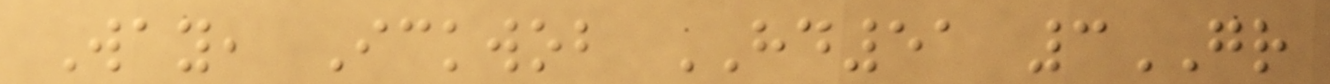Way, Ickwob HD51 3GR
